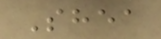Shea
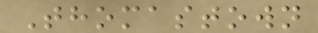Thomastown
